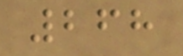268
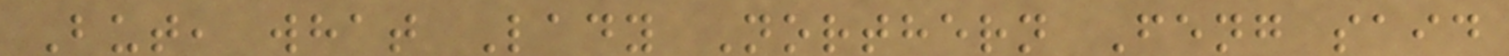But, what Lady Northern Feng said
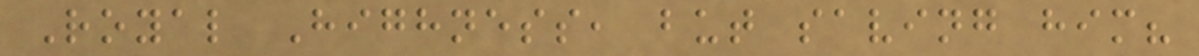Royal Highness, but saving him?
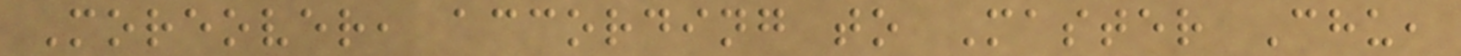Moreover, according to Master Chu,
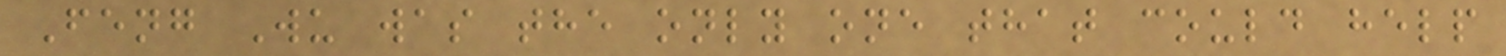Feng Wu was the only one that could help
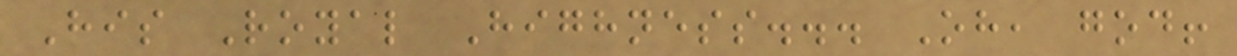His Royal Highness... Oh, god!
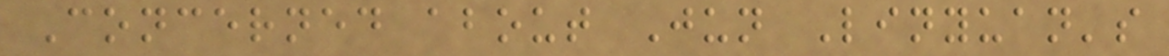Concerned about Jun Linyuan's
